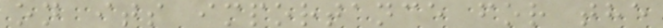on its importance for the
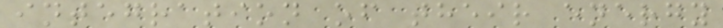integration of their energy
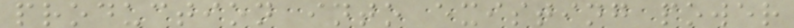production into existing power
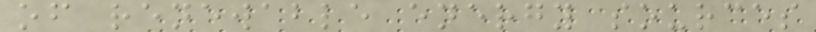of renewable energy sources
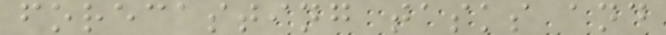forecasting tasks and
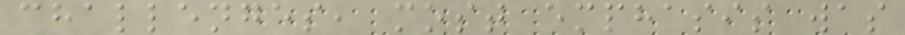challenges, most emphasis was
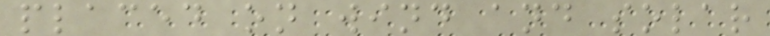placed on wind and solar
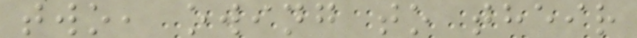two, owing to their
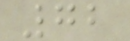72
